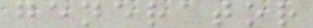generator
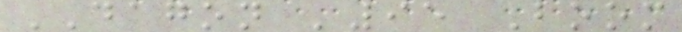DAGON '95 Boom
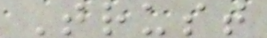Trust
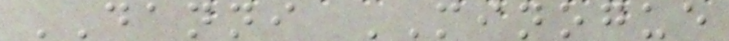DANNI MINOGUE
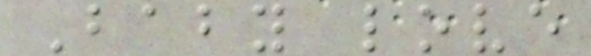Baby love
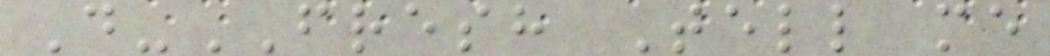D-FRESH Tell me
